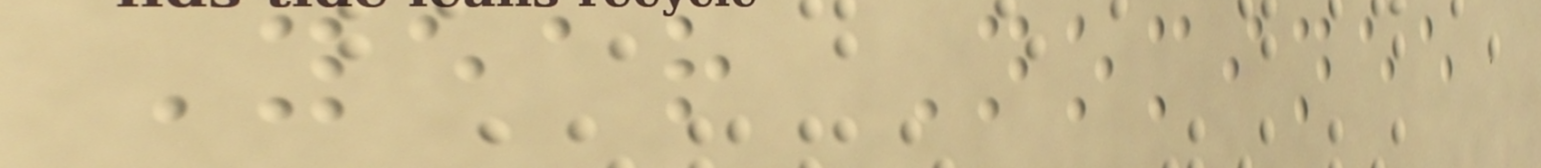Year Nominee
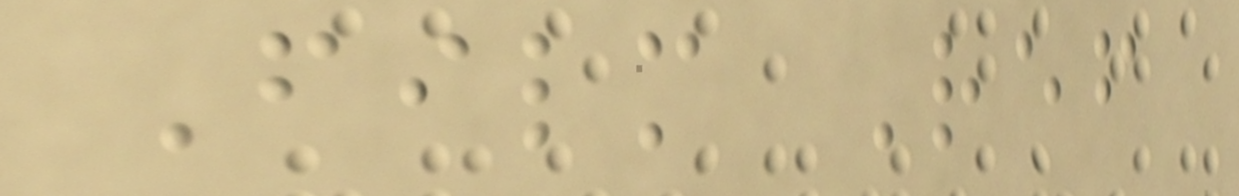Film Ref
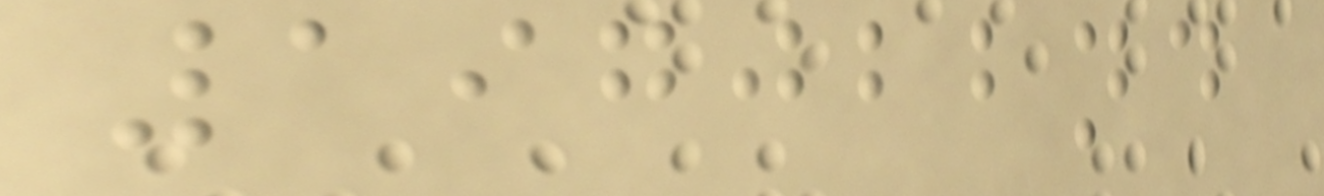197022nd
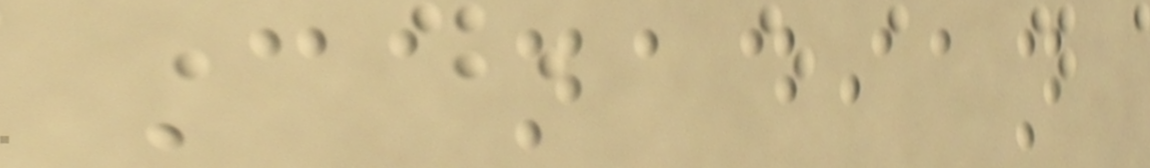Canadian
